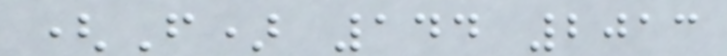(F) 144 2013
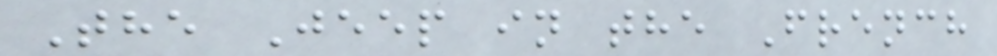The Jeep in the French
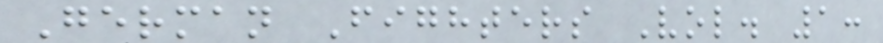German Fighters Vol. 1:
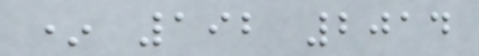* 192 2014
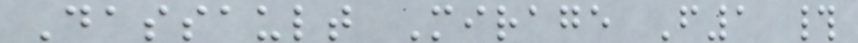Dassault Mirage F1 #
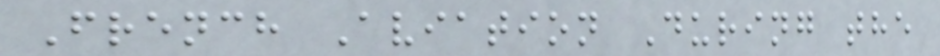French Aviation During the
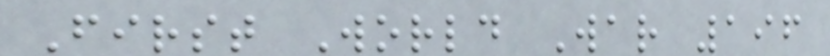First World War 196
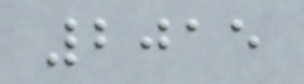2015
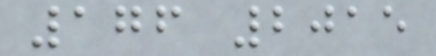176 2015
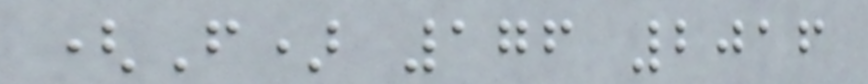(F) 176 2016
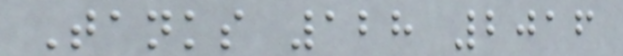Tanks 128 2016
